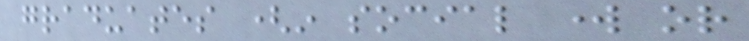graduates (in social work or
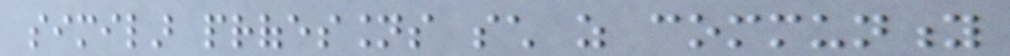similar professions such as community
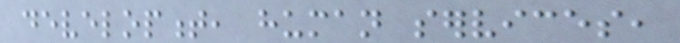development, human services,
